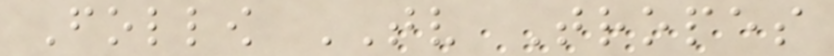Follow TV Tropes
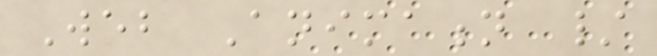Web Animation /
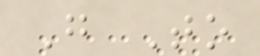Go To
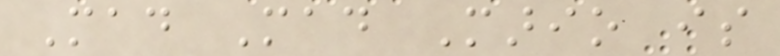Mad Mad Mario is
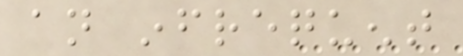an infrequent
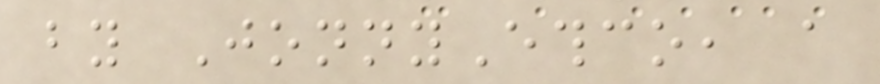by JonnyEthco, a
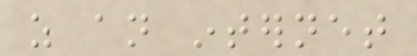as an internet
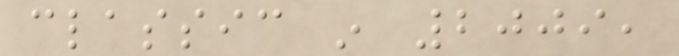classic in 2009,
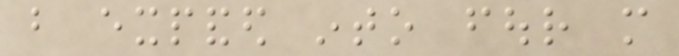but expanded into four more
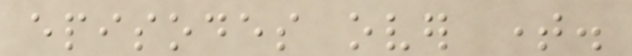episodes over time.
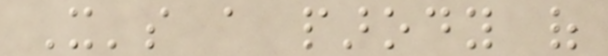It's a parody of
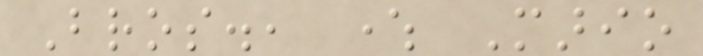Bros., where Mario
